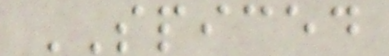SPICED
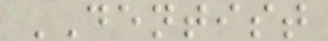DENTIST
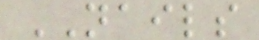NAILS
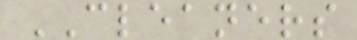CLEANERS
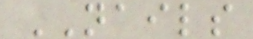NAILS
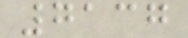7137
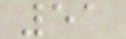51
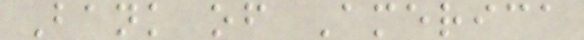Bank of America
